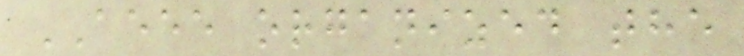AEEE organized the
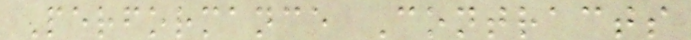Performance Contracts
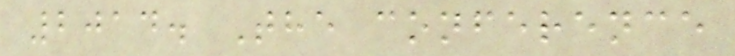2014. The conference
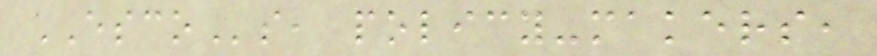ESCOs, policy-makers,
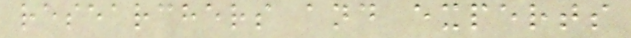researchers and experts
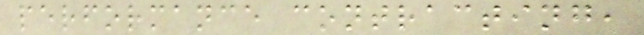performance contracting,
